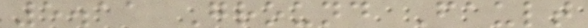5.11 Ground Fault
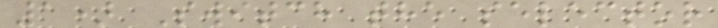1) Switch the selector
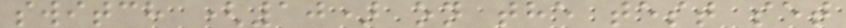switch (10) on the test set
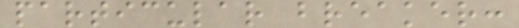particular breaker:
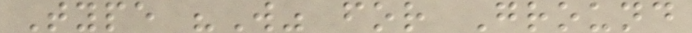Type "W" for Ground
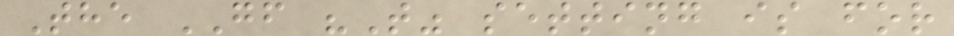The GF "T" setting is for
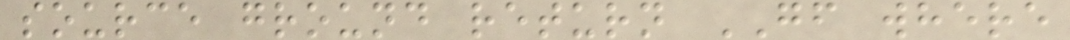source ground return GF where
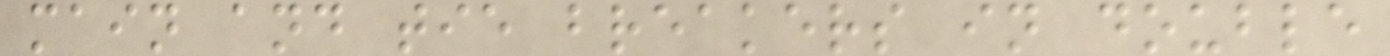main and tie breakers in double
